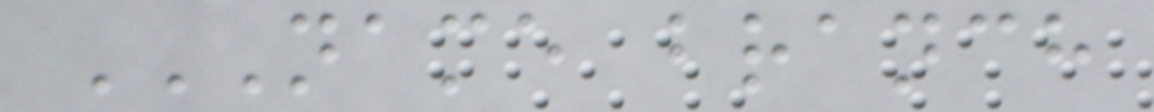NAME BRANCH
